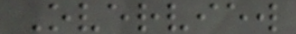Overview
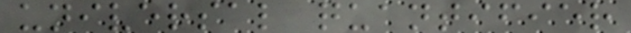universal quantifier
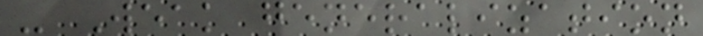- Weak generalization
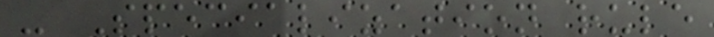- Specialization rule
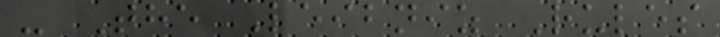- The Leibniz Rules
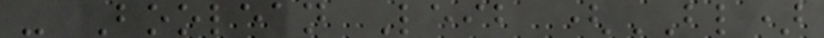- Boolean Leib (BL)
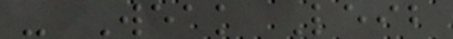- Weak Leib
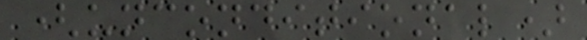(unconditional)
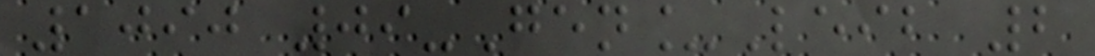1090 09-Gen_Leib 2
